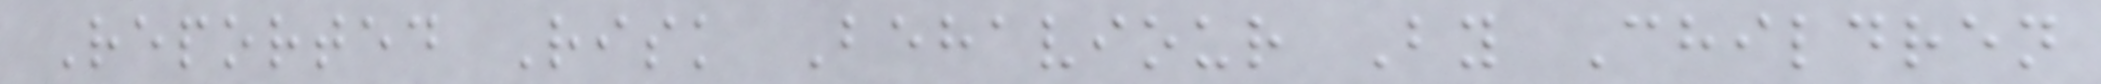Reported Risk Behaviour By Children
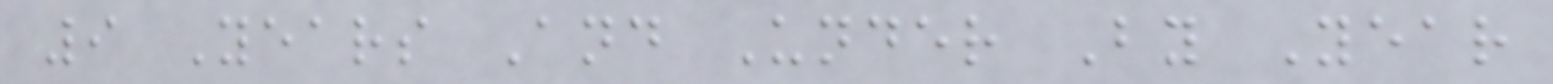9 Years And Under By Year
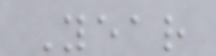Year
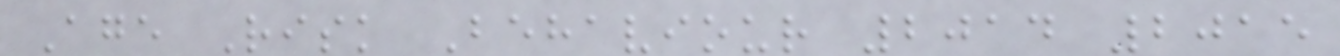Age Risk Behaviour 2014 2015
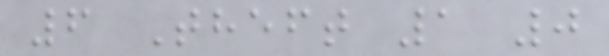6 Theft 1 0
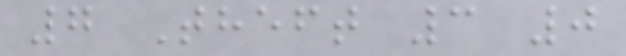7 Theft 3 0
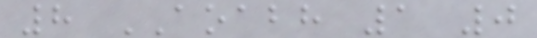8 AOABH 1 0
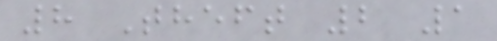8 Theft 2 1
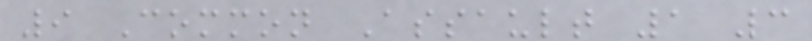9 Common Assault 1 3
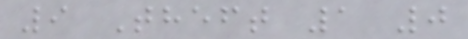9 Theft 1 0
